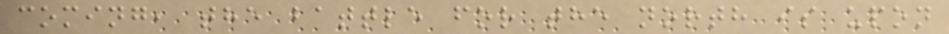coming, the battle for the north is upon
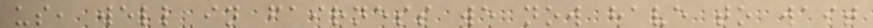us, well in fairness we now have to wait
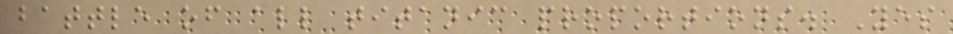battle of all titanic proportions. Yes
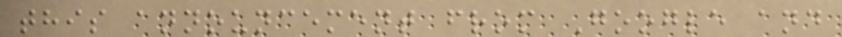this announcement from Google and
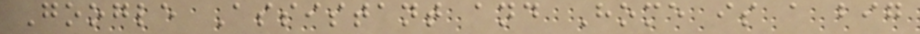Google Assistant and Home is a big
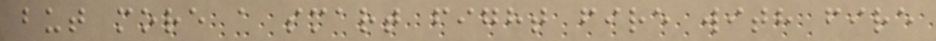but more a smart fight fire with fire
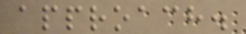approach.
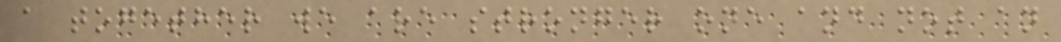a together we are stronger one and not an
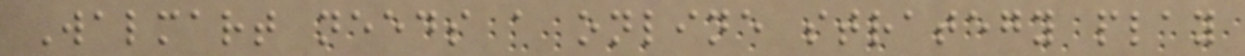Walmart needs a online strategy play
